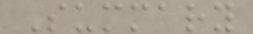Summary
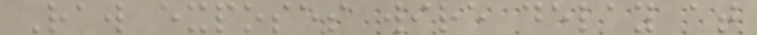Raw exposes wire delay at
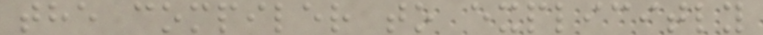the compiler to explicitly
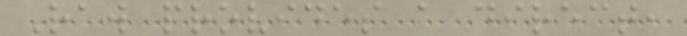Raw provides a direct,
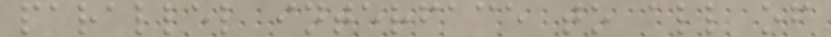parallel interface to all of
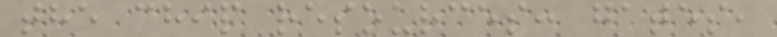the chip resources: gates,
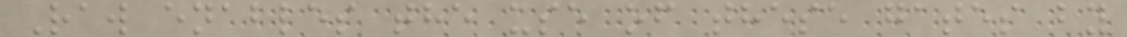Raw enables the use of these gates by
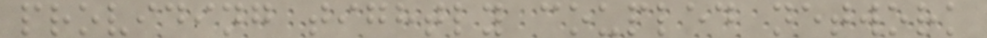providing tightly coupled network
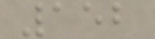152
